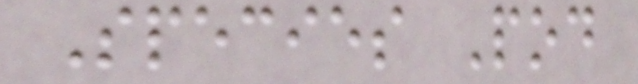Species Pod
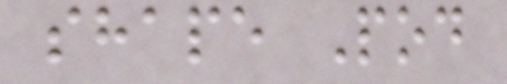shape Pod
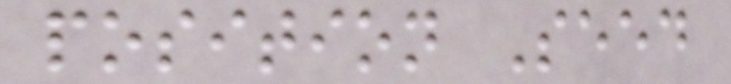position Seed
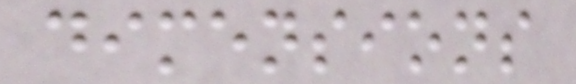dimensions
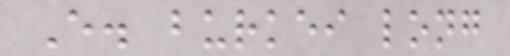E. burkei long
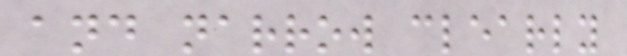and narrow clearly
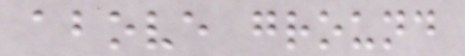above ground
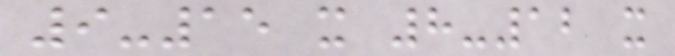9-15 x 8-12 x
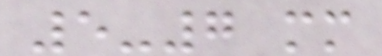5-7 mm
